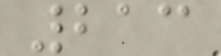213
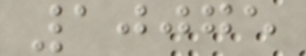10075
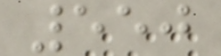550
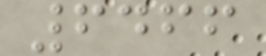6466
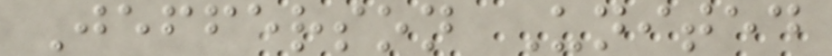Jefferson United
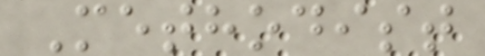Methodist
